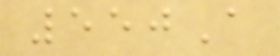550A
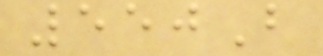550B
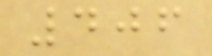406
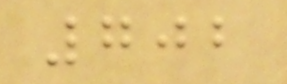702
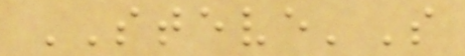STEVE'S
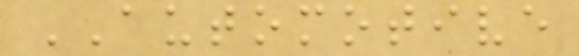AUTOMOTIVE
